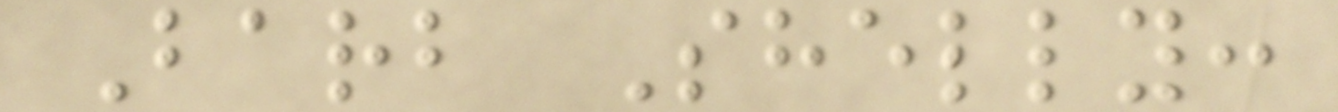Barb Shelly:
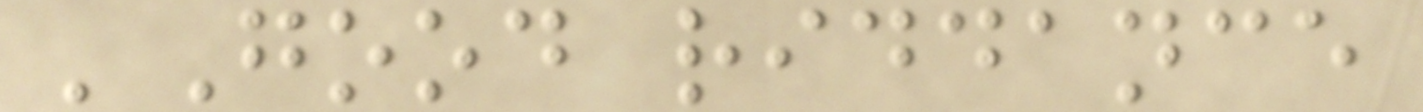'Good riddance
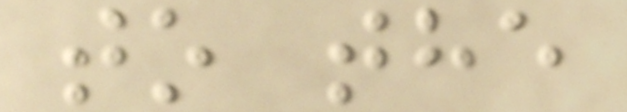to the
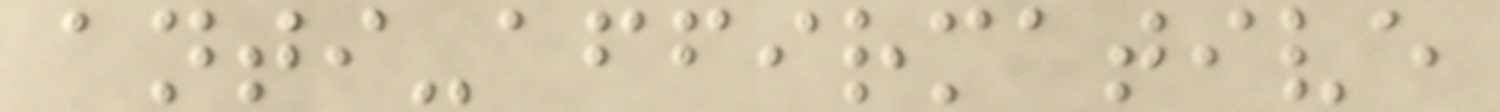anti-affirmative
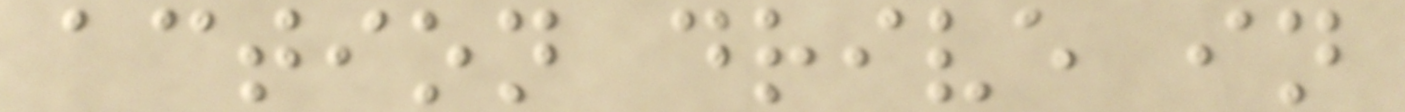action drive in
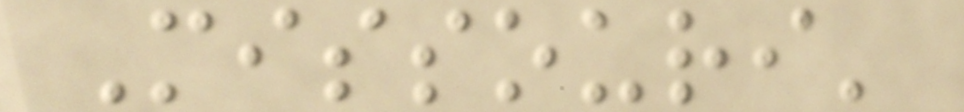Missouri'
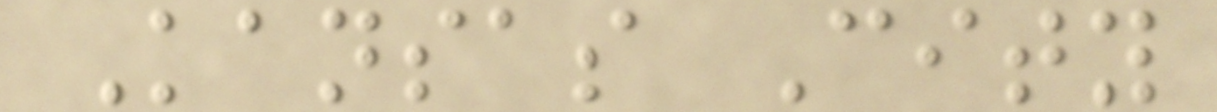Kansas City
